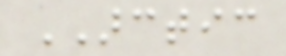ARCTIC
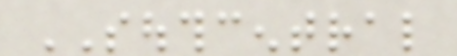SOUTHCENTRAL
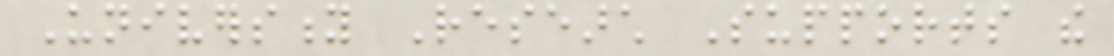University Research Supports the
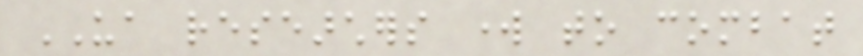UA researchers work to combat
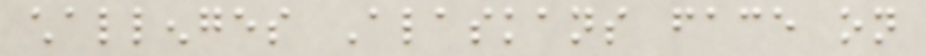challenges Alaskans face on
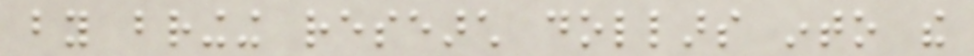by bringing research dollars into the
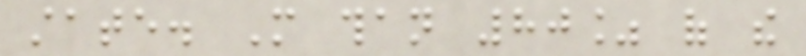state. More than 80% of the
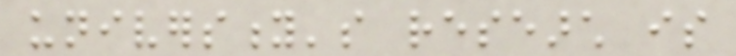university's research is
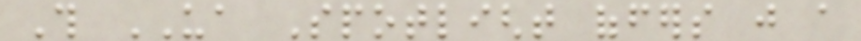This UA Spotlight offers just a
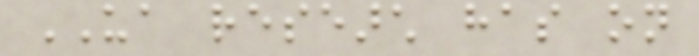UA research has on
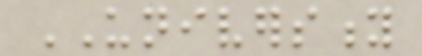UNIVERSITY
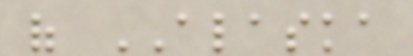of ALASKA
